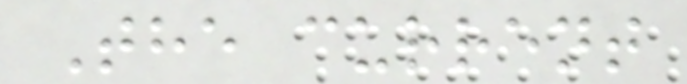The current
